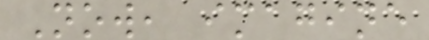Now, imagine
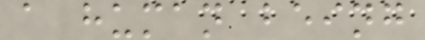a human being
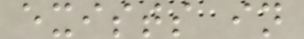exists in
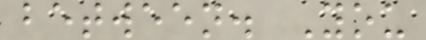between. You
